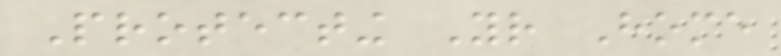Protecting Your Home
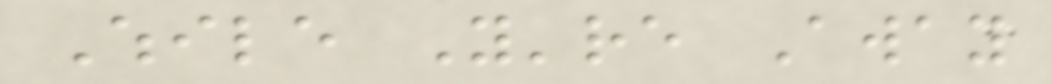While You're Away
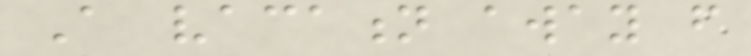A vacation away from
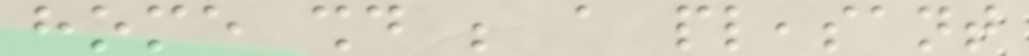home should be a pleasant
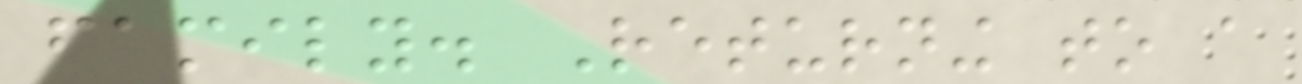family. Returning to a
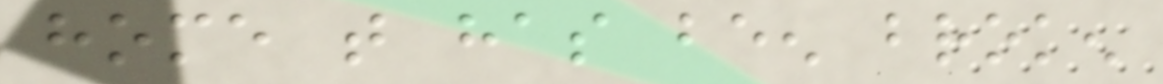home that has been broken
